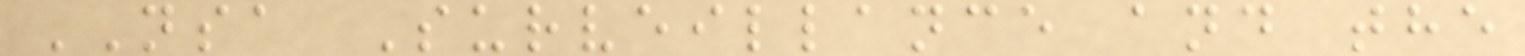NSA Surveillance and the
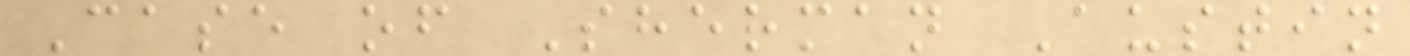Case of Sherman Austin
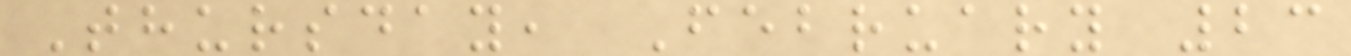Thursday, February 23
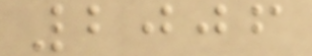2006
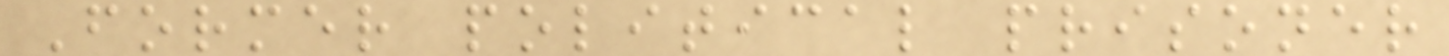Former political prisoner
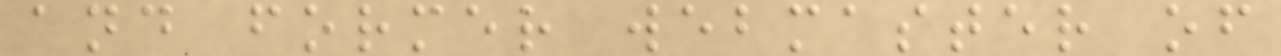and former webmaster of
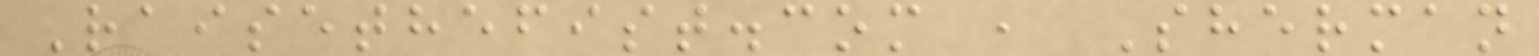Raisethefist.com , Sherman
